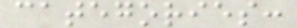categories:
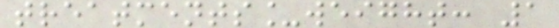treatments_weight: 1
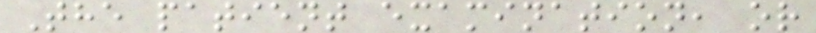The patient examination, or
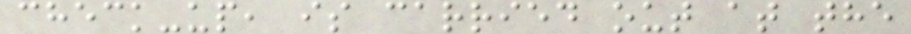check-up, is carried out at the
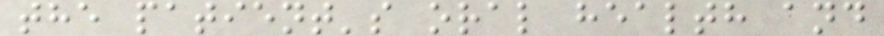the patient's oral health and
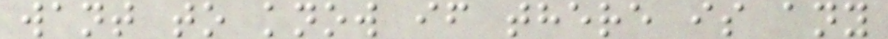want to know if there is any
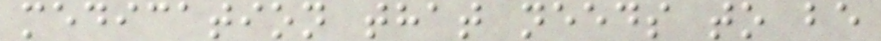medication that needs to be
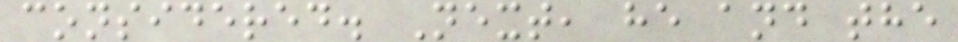considered. Next, he and the
